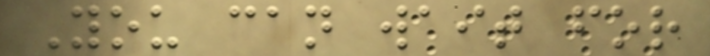You can wait for
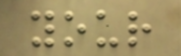your
